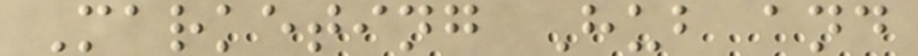Marketing Hub and
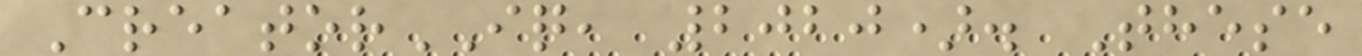CreatorIQ, 2020). These
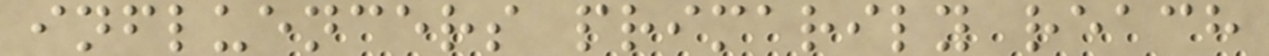influencers primarily reach
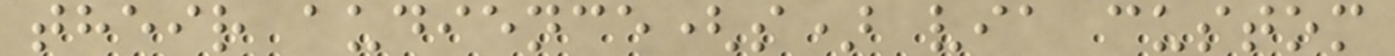their audience(s) via custom
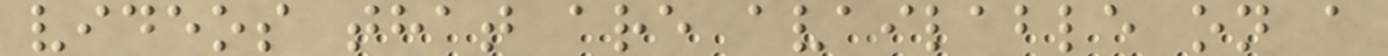videos that are available on a
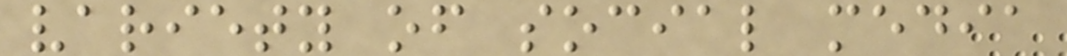variety of social media
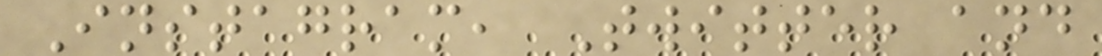Instagram, Twitter and
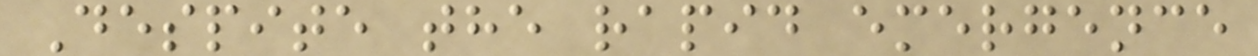Despite the rapid emergence
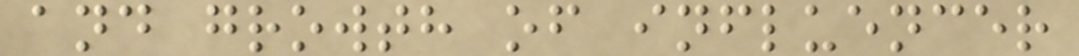and growth of influencer
